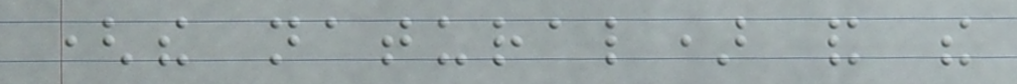(the natural) and the
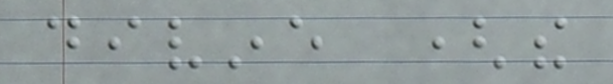divine (the
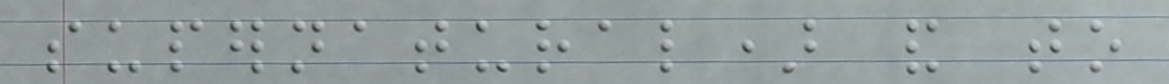supernatural) and to
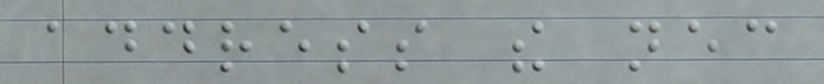address the necessary
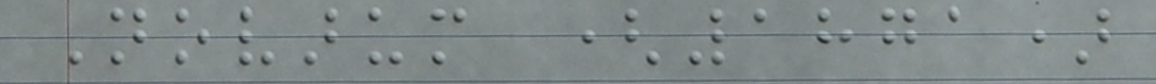Novarum (1871)
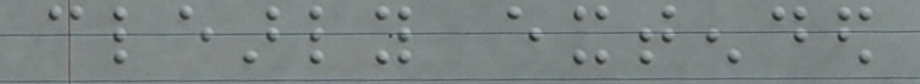clearly extended
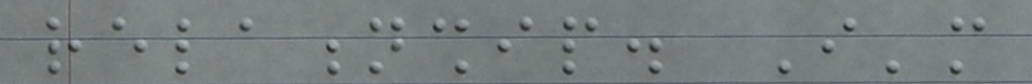relationship. I'm
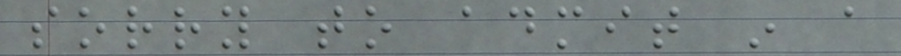sorry to admit in a
